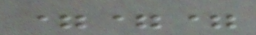===
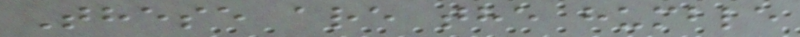These are the humble
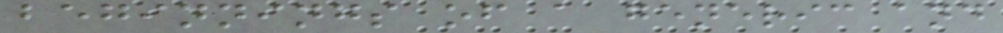beginnings of a generic and
